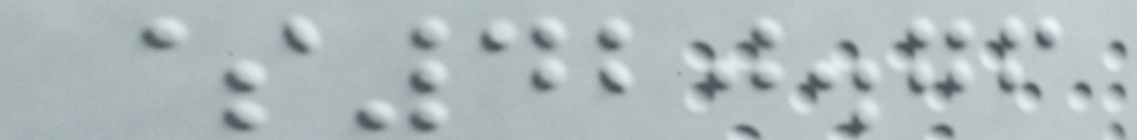$420.76
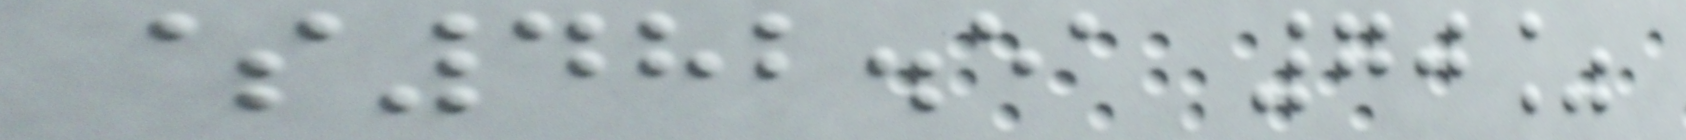$482.51 70%
